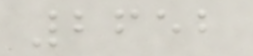2652
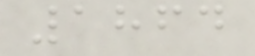1864
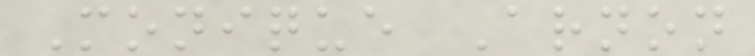Monique Arnon
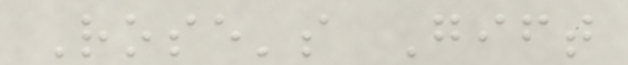Rose's Gift
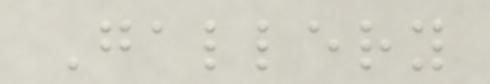Gallery
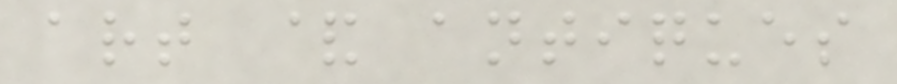art & antiques
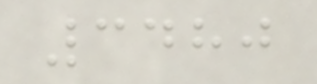3480
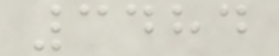3484
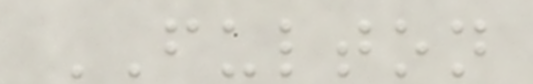FULTON
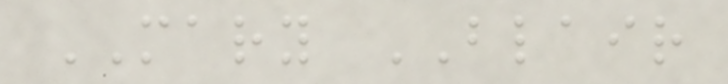MARY BLAIR
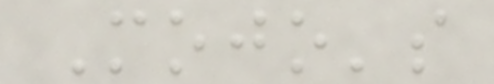Mojo's
